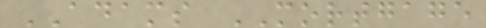ADAMS MORTGAGE
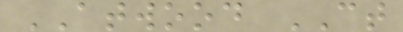ATWOOD CT
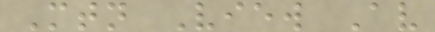Mtn View Av
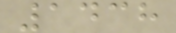1438
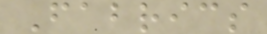Fabrics
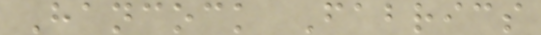Hancock Fabrics
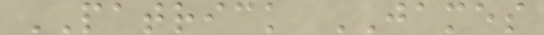PATRICK JAMES
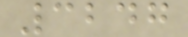3247
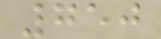750
